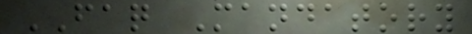FAQ Mandatory
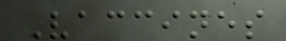Vaccines
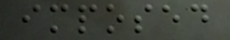imposed
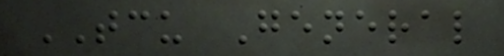TCU General
